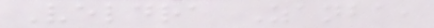Veldra Zanba,
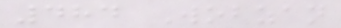484 Wobzan
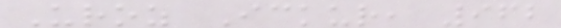Uroz Ickur, 962
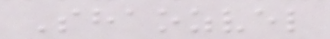Shaozvel
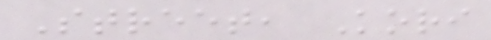Street, Kori
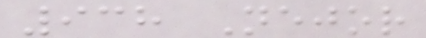938 Nejor
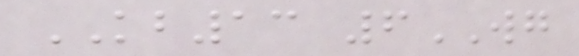KB13 6WG
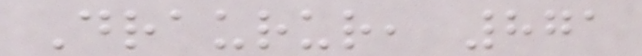Draurur, 871
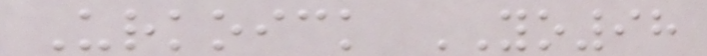Urkoick YO98
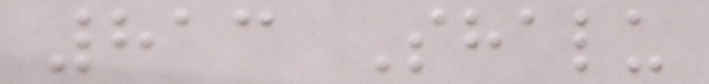813 Shalu
